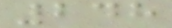248
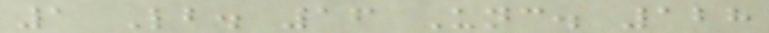1 Lb. 16 Unc. 128
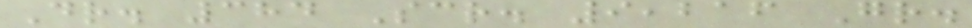Dr. 384 Scr. 9,216 Gr.
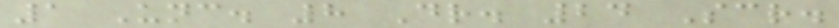1 Unc. 8 Dr. 24 Scr.
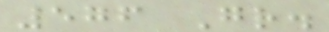576 Gr.
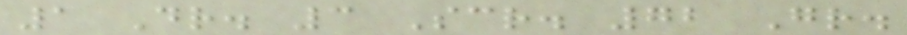1 Dr. 3 Scr. 72 Gr.
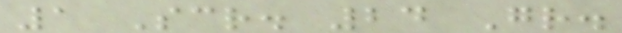1 Scr. 24 Gr.
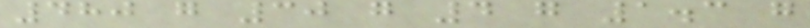480 g 30 g 4 g 1.3 g
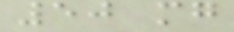50 mg
